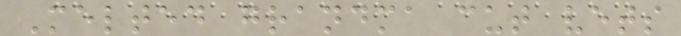Melted grandma cut vets
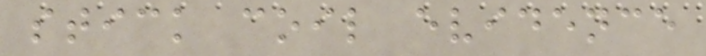stick coil evidence
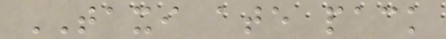TAXI ate pack
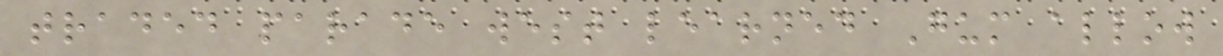traded parade west learned Gum allow
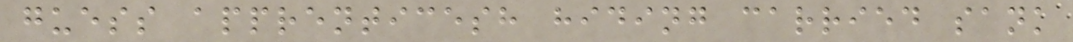guess apprenticesh hiding carried sank
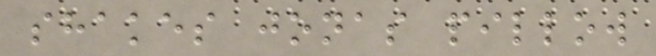shakes jonas pillow
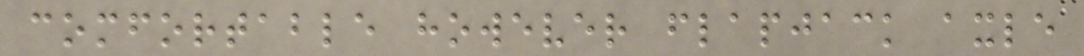comfortable however flapjack axle
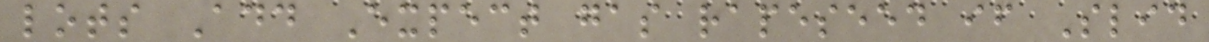lots Add Expect gas rapeseed if Slid
